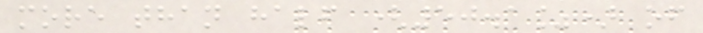more than half (50.1%) of
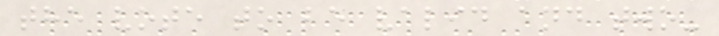the vote to be valid and two-
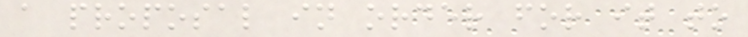a proposal in order for it to
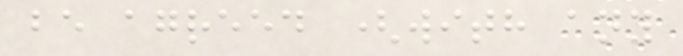be agreed (with any
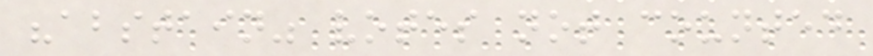"abstain" votes not counted
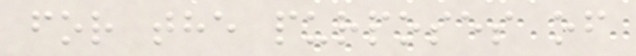for the purposes of
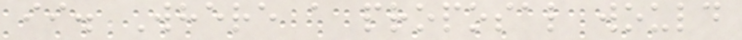ii. Where a proposal would
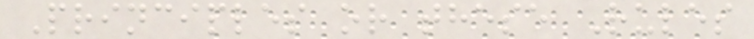Principles or these Rules
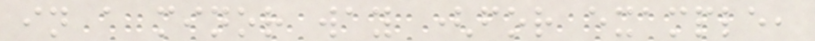in a minor way (for example,
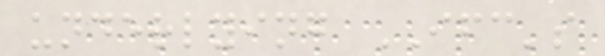underlying IFC's
